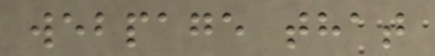webpage that
